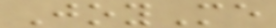JoyMe
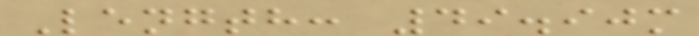Length: 49.90m
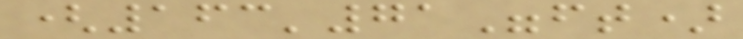(163'71"ft)
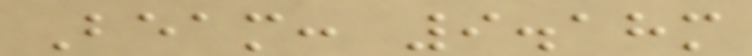Beam: 9.18m
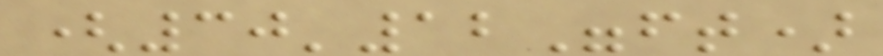(30'12"ft)
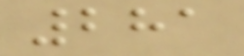281
